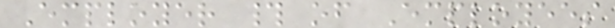Employer # of Employees
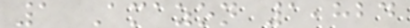1 Amazon 1,824
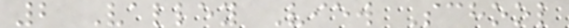2 Valley View School
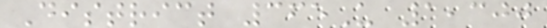District 365U 1,300
